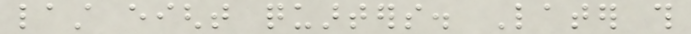last eight quarters. Later this
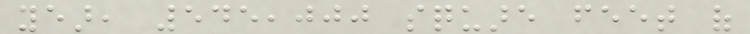year, 545,000 square feet of
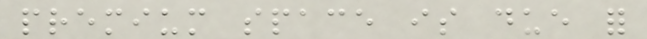premium space is due for
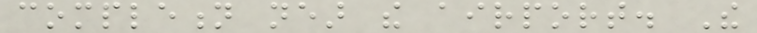completion near the airport. The
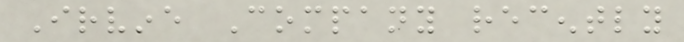Irvine Company recently
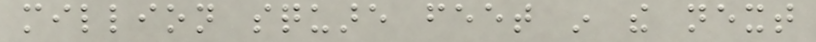million square feet in the next
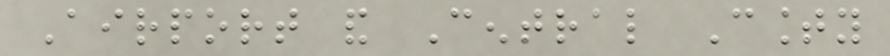Airport and Central County
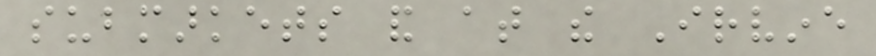submarkets and at the Irvine
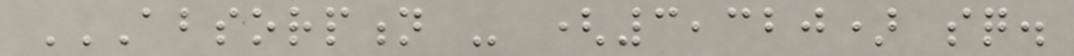ABSORPTION - (3,320) SQ.
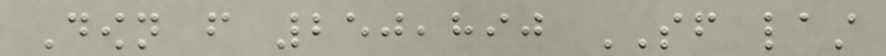Down from 250,890 SF last
